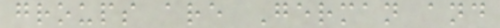groups are German and
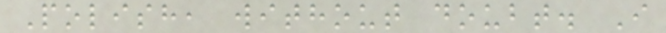Polish, without doubt. I
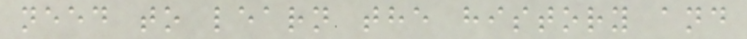need to learn the history and
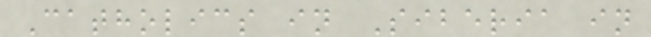Catholics in Siberia in
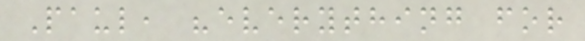Paul, "everything for
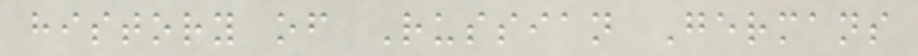history of Russian Germans
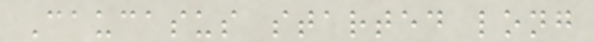Caucasus started long
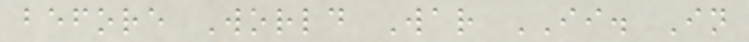before World War II. In
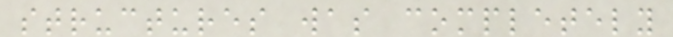structures was completely
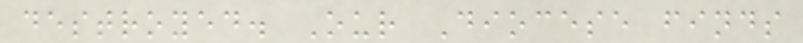destroyed. Our Diocese finds
